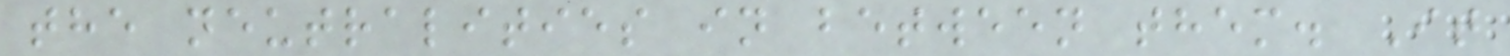the neutralities in between them. It
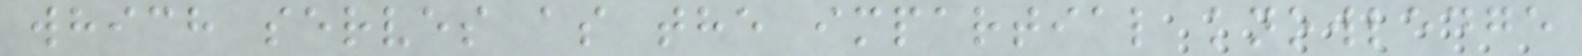which serves as the impartial knowledge
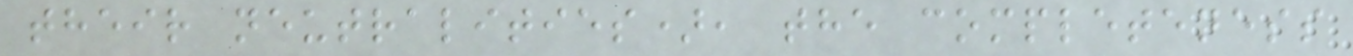their neutralities), the completeness
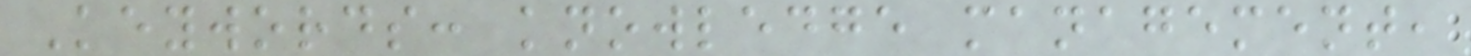Keywords: knowledge management,
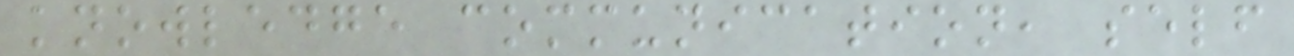knowledge communication, self
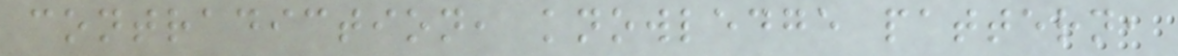contradiction, knowledge pattern,
